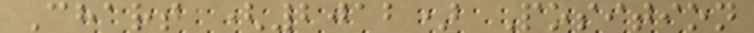Chart (2012) Position
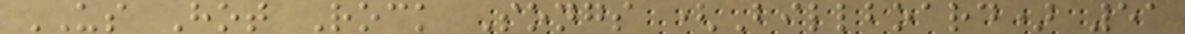US Hot Rock Songs (Billboard) 51
